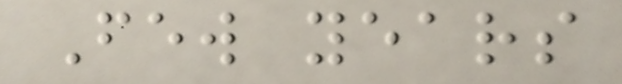Few years
